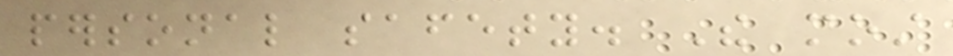personal safety. The most
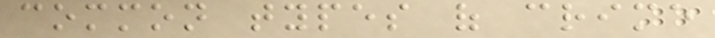common types of crime
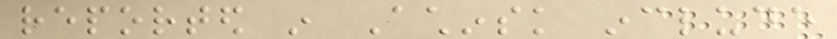reported in Achinsk include
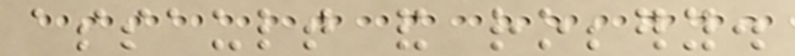assault and robbery.
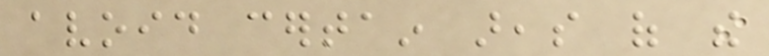avoid certain areas of the
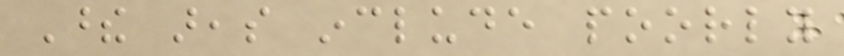These areas include poorly
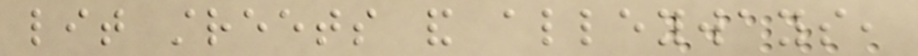lit streets and alleyways,
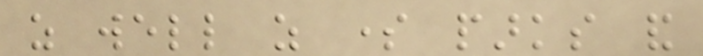as well as some parks and
